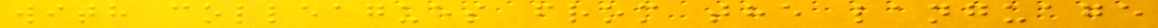with colleagues from the language
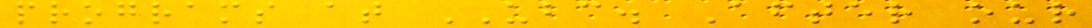programs at UBC. After our
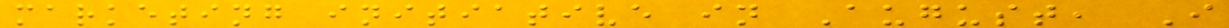marketing initiative in August, I
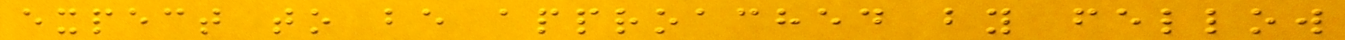expect to be approached by fellow
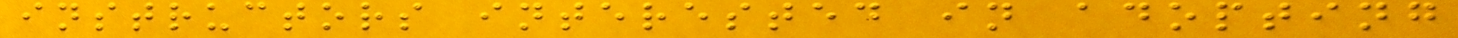instructors interested in adopting
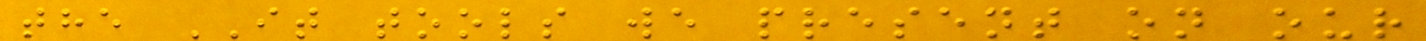the IT tools we present on our
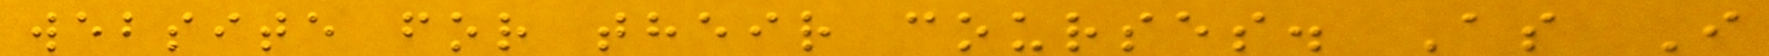website for their courses. As I
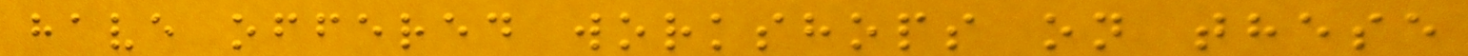have offered workshops on these
